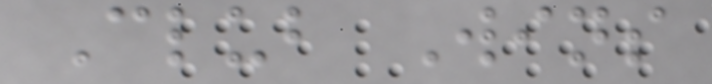Club Wins
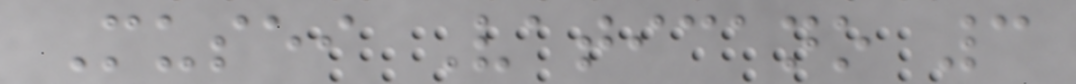Musei Vaticano 3
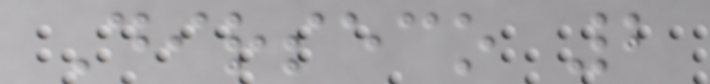Dirseco 2
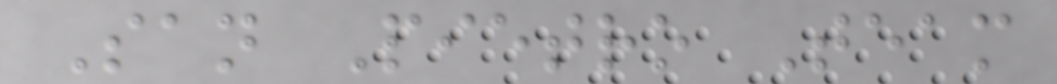San Pietro Team
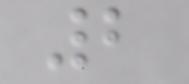2
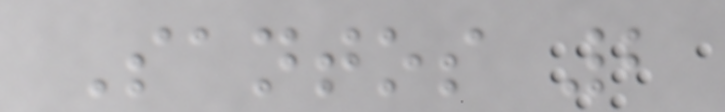Santos 2
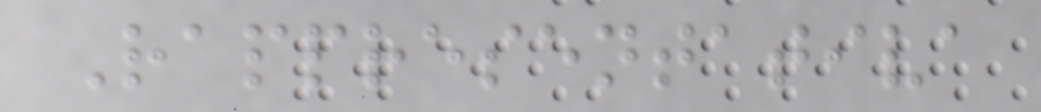Rappresentativa
